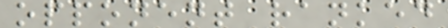opponent ranked
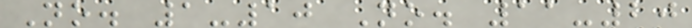No. 1-10 No. 11-20
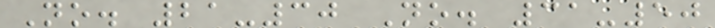No. 21-30 No. 31-50
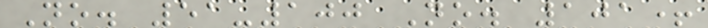No. 51-100 No. 101+
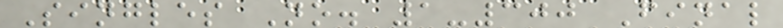Singles No. 1-300 Final
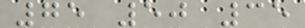75 50 35
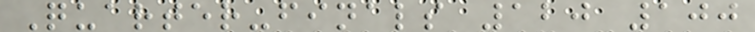Quarter-finals 120 100
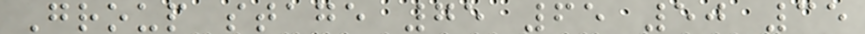Group stage 75 65 50 35
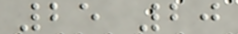25 20
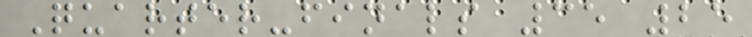Quarter-finals 35 25
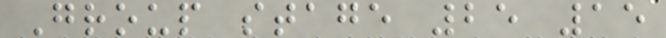Group stage 25 15
